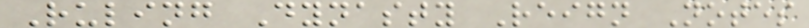Ruling Dynasty Reign Notes
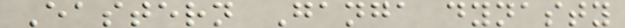Eastern Ganga dynasty
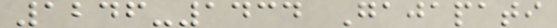1246-1434 Gajapati
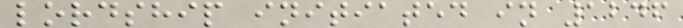lordship initiated in 1246
